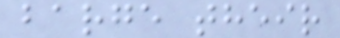barge their
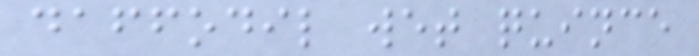daffodil wet quince
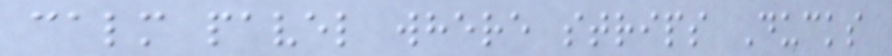calm pavel where strips Ducks
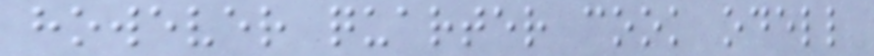however quarter cook odell
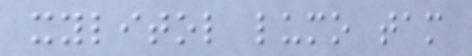xylitol lumo tam
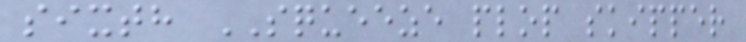sixth SQUEEZE plop skipper
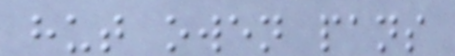hut owen pans
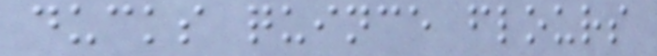ducks quince flours
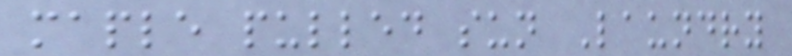maple pulled sun Laundry
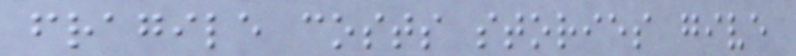fragile costs stories give
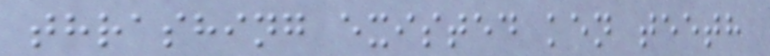thrashing existed ken teeth
